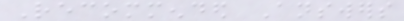Recommended Answers
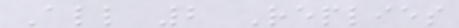All 2 Replies
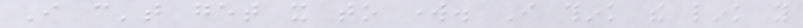I can't get it to work. I think the link you
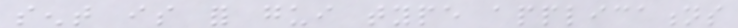sent is for gui type applications
